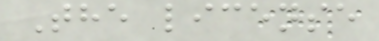The license
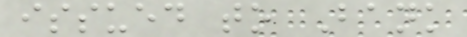issued to Bank
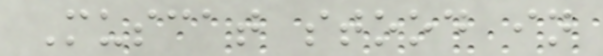Muscat stood in
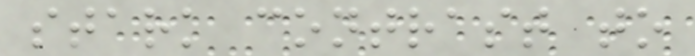stark contrast to
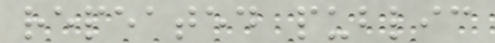repeated public
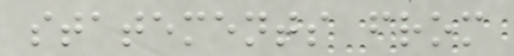statements from
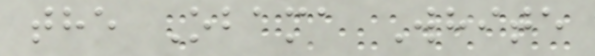the Obama White
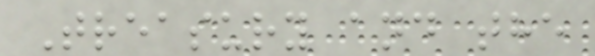Treasury and the
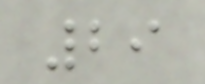29
